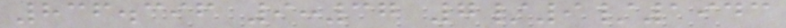836.396 9:37 7/9/1943
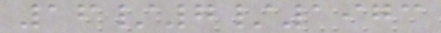16/7/1973
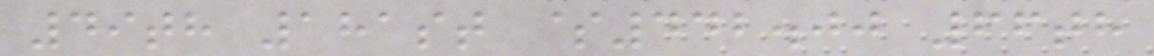49th 181st $442.00 66th
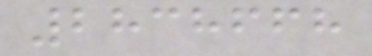2838668
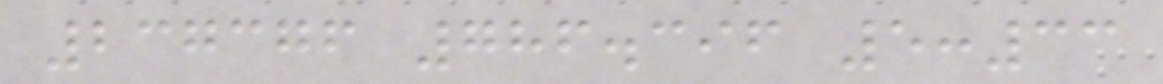237376 786.396 5:33
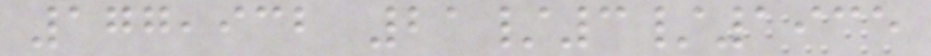177,932 21/3/1935
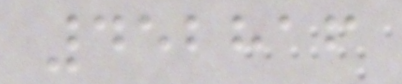452816
